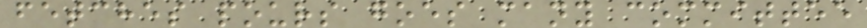fetches pours goes many committee
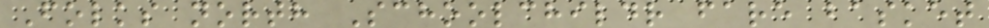Folks north Schoolchildr fare basket
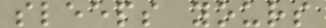sleeps yours
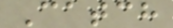Catch
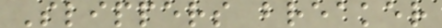Slippers breaker
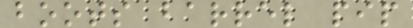boots barrel pip
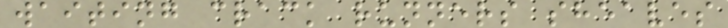waiting crack runners sheaves
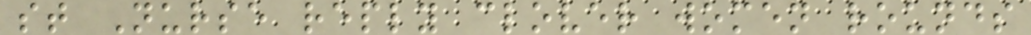st Nurse reply clover women rounds
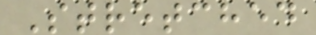Stretched
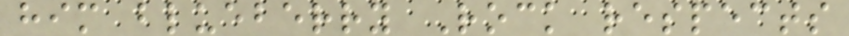him blueberry Rock respects
